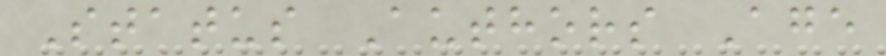Status Authors Age
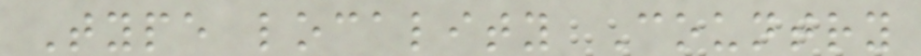Type locality Country
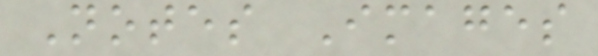Notes Images
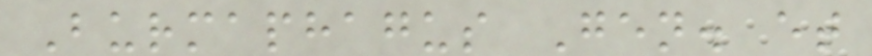Burmaphagus Gen. et
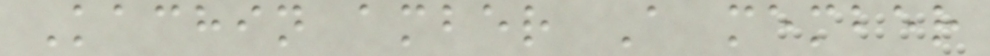Kachin amber A member
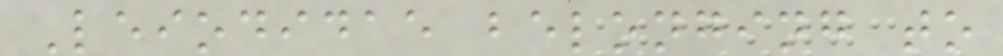Leiodidae belonging to
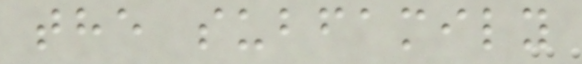the subfamily
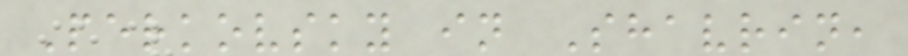Perkovsky in Shavrin,
